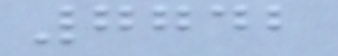7742
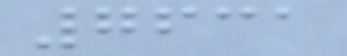7631
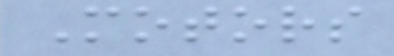Motors
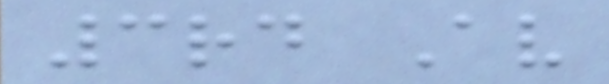3rd Av
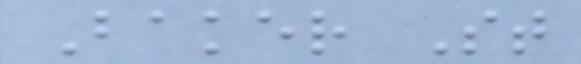Baker St
